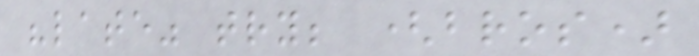"late" try; (bros)
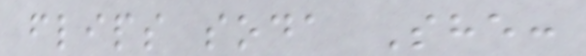flips soda She:
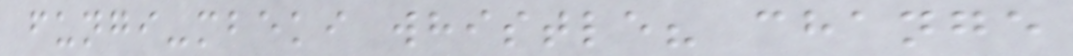fungi-mbeki whistle? change
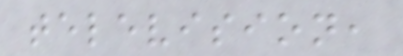television,
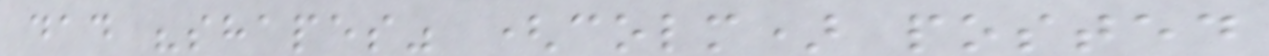dad "shapes" (colm) posted
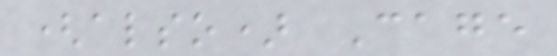(also) Cage
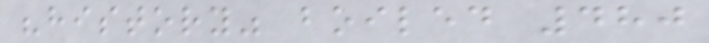"history" boiled 480
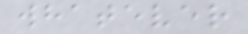whatever
